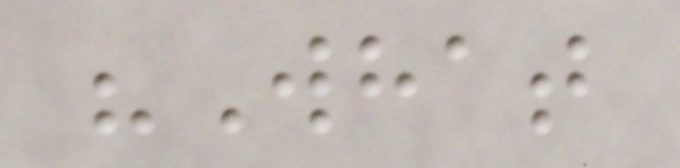"What
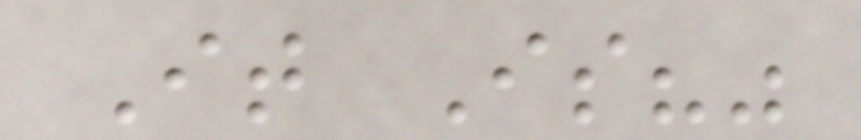It Is?"
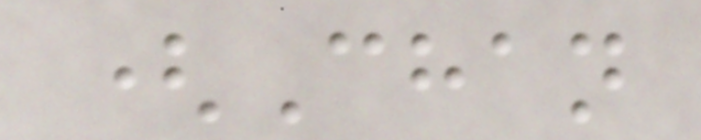(Chan
